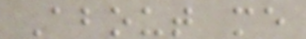About me
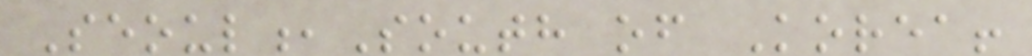Seoul,South of Korea!
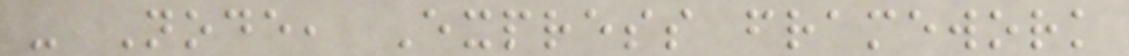- Node, Express framework
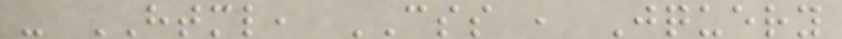- HTML, CSS , Jquery
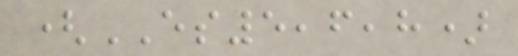(ES5,6,8)
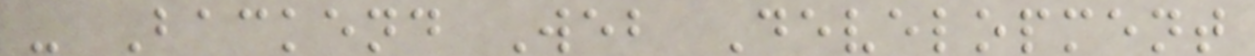- Backend Web Development
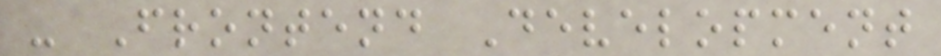- Frontend Development
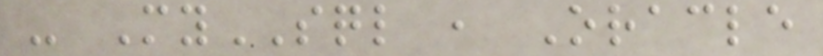- MySQL , Oracle
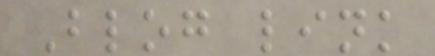Blog link
